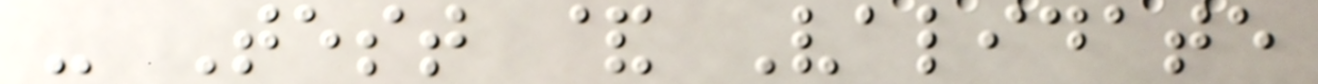- Test & Validate
